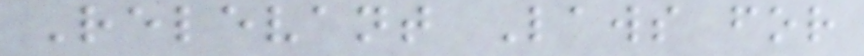Relevant Laws for
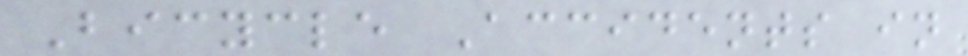Bicycle Accidents in
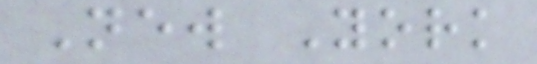New York
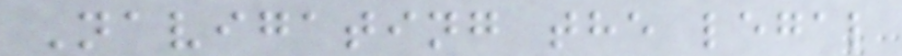Navigating the legal
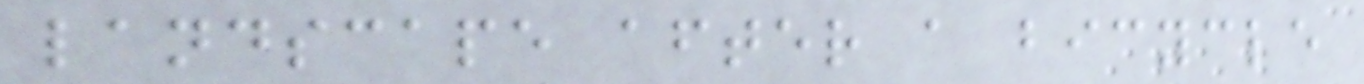landscape after a bicycle
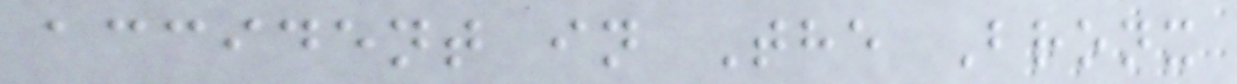accident in The Bronx
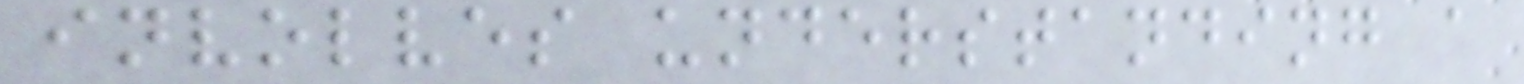involves understanding a
